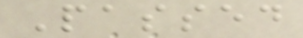Passed
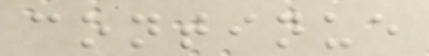continue
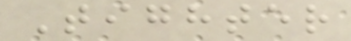Tighter
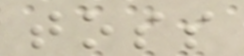toss
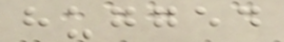hugged
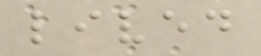lived
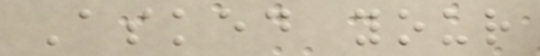Asked your
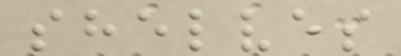shelves
